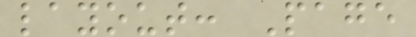layout: Page
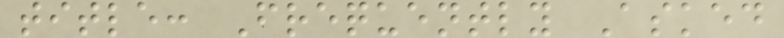title: Frequently Asked
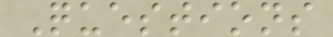Questions
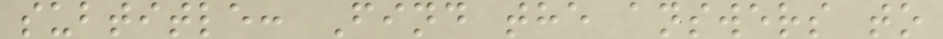subtitle: Find the answers to
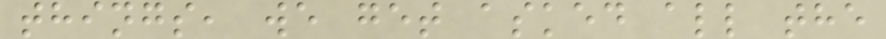things, we get asked all the
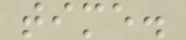time.
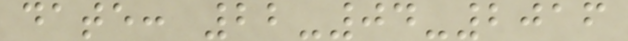date: 22-04-2016
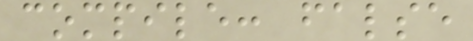compile: false
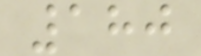180
